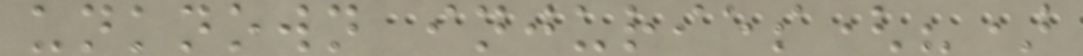unknown injuries(?)
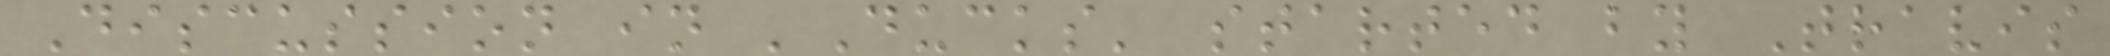Discussion in 'Ducks' started by Travis
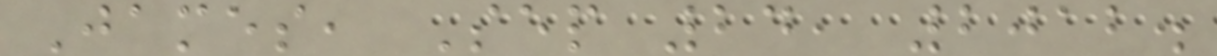James, Sep 24, 2012.
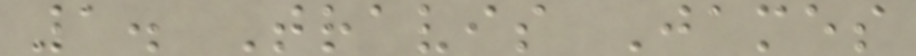1. Travis James
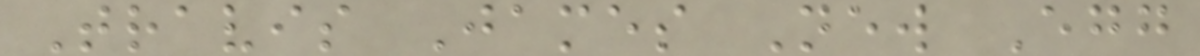Travis James New Egg
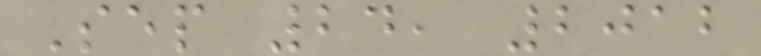Sep 24, 2012
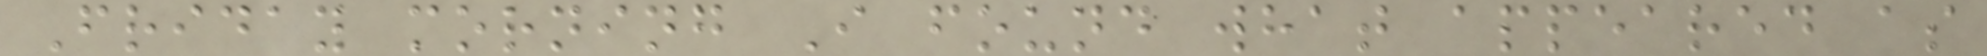Friday morning I found what appeared as
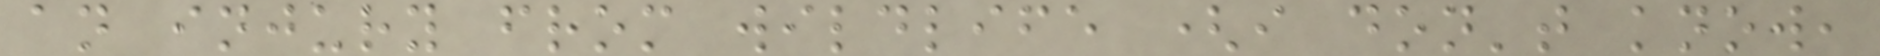an injury from wildlife (i don't know,
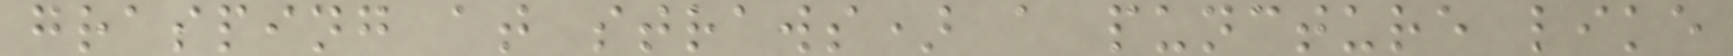grasping at straws) a puncture like
